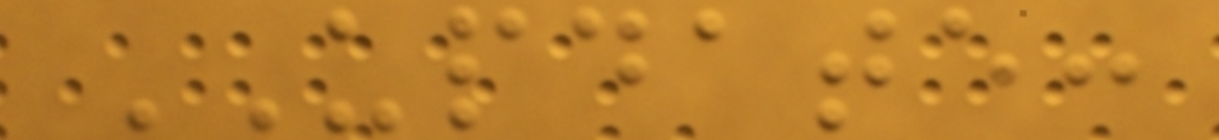UPDATE:
